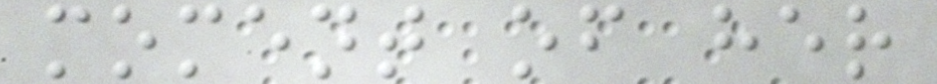moment of her
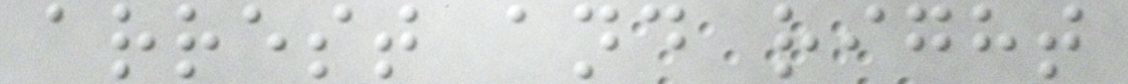arrest and right
